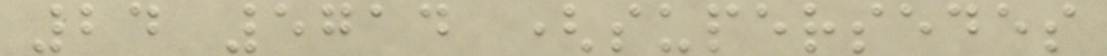24 5714 (supersedes
